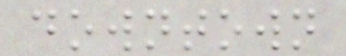downtown
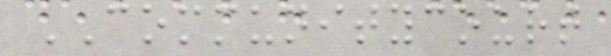COMMUNITYCOURT
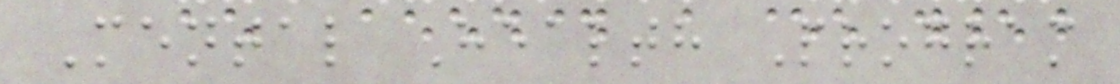Mental Health Program
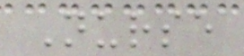Nurse
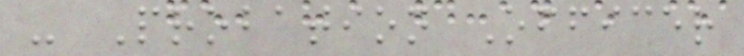- Probation Officer
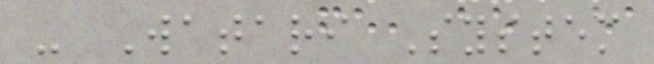- Watari System
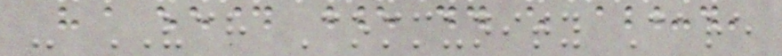- VCH Community Care
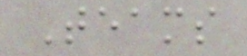Teams
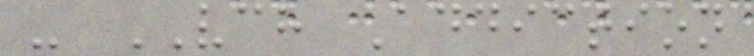- VCH Addiction
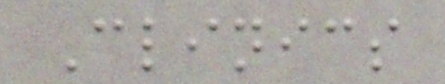Clinics
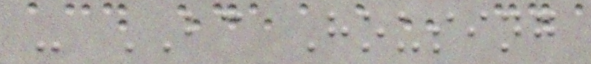- BC Housing
